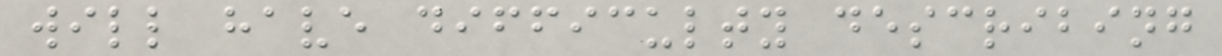will have difficulty describing
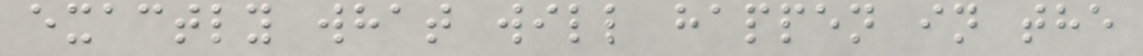exactly what will happen in the
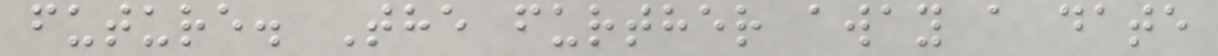future. The further away a date
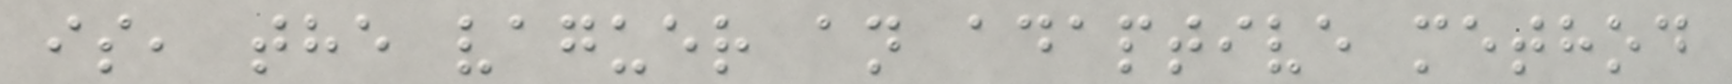is, the vaguer an adaptive method
